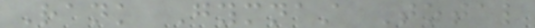Rank Gymnast Total
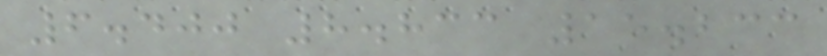6.400 8.833 15.233
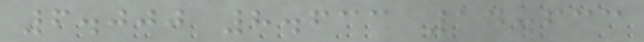6.000 8.633 14.633
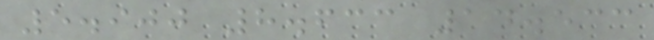5.900 8.633 14.533
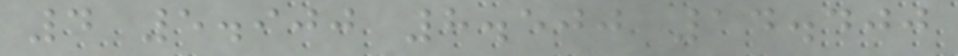4 5.900 8.500 14.400
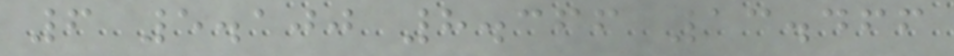6 5.100 8.366 13.466
